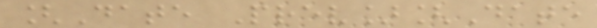[Date Prev][Date
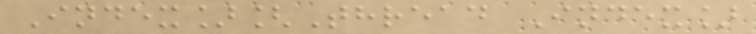Index][Thread Index]
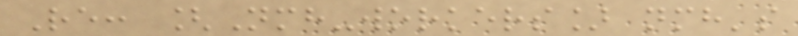Re: [Nmh-workers] nmh's
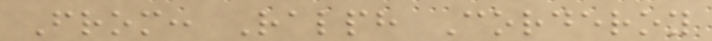From: Ralph Corderoy
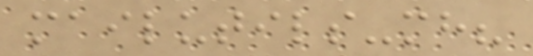mailutils-mh?
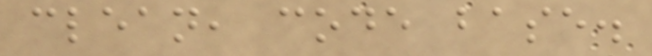clean, code base.
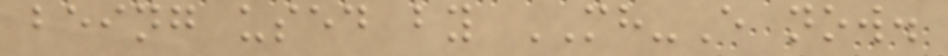being used by MH-E now.
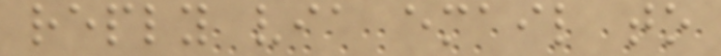reply via email to
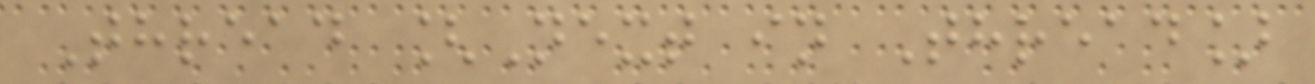Thread [Next in Thread]
